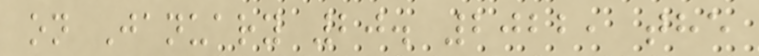on January 20. 2022, the
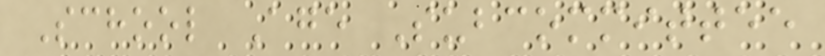School Age Subcommittee
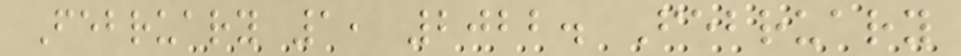February 1, 2022. February
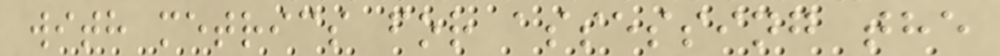with metrics for assessing the
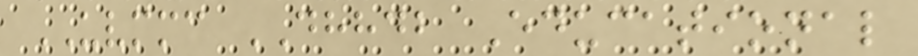UVMMC DHHDB Educational
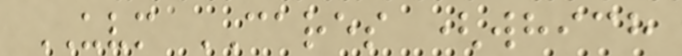UVM CARES (which
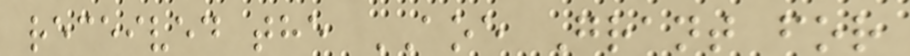received the AOE Grant for
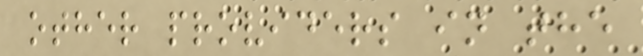other providers in the
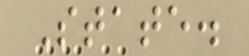State.
